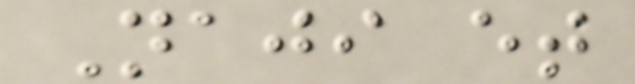Naji et
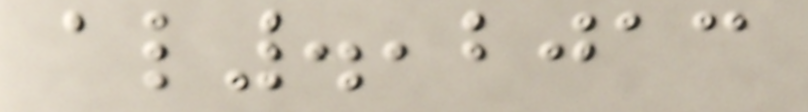al.,2013
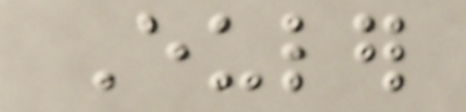Euler
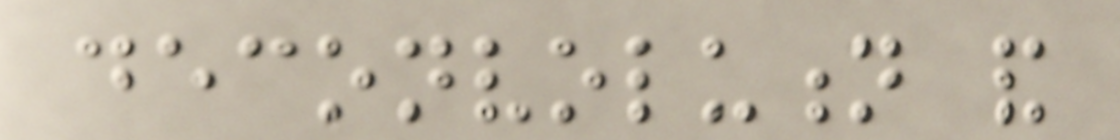deconvolution and
